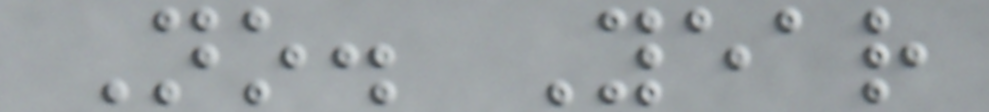No. Year
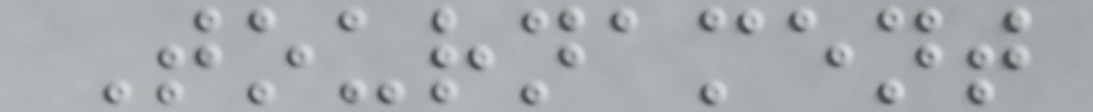Tournament
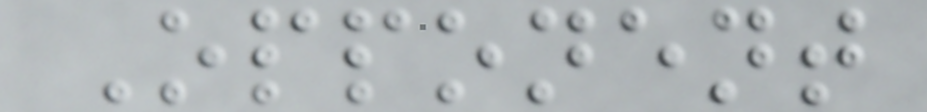Opponent
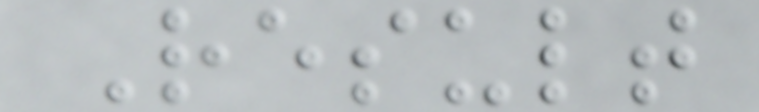Result
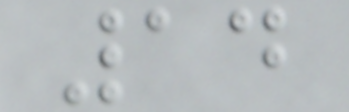14
